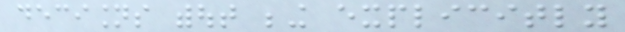decisions without being explicitly
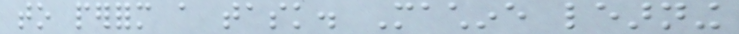to perform a task. Machine learning
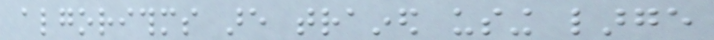algorithms are trained using large
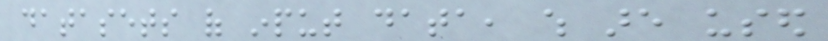datasets of input data, which are used
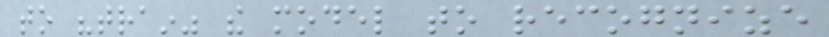to "train" the model to recognize
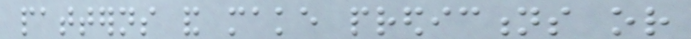patterns and make predictions or
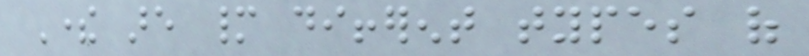There are many different types of
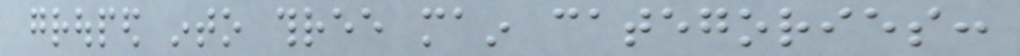grouped into three main categories:
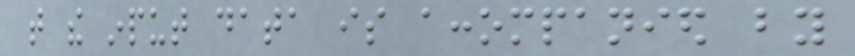that the input data is accompanied by
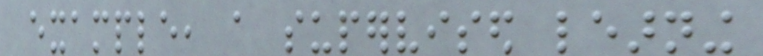example, a supervised learning
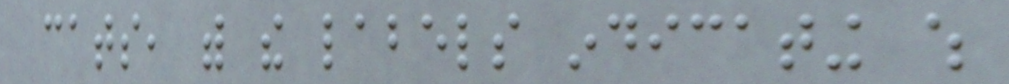cats, with the labels indicating which
